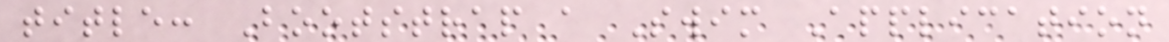title: Bootstrap a Swim Application
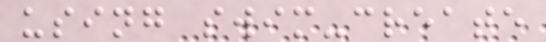using swim-create
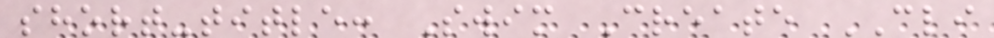short-title: Swim Create CLI
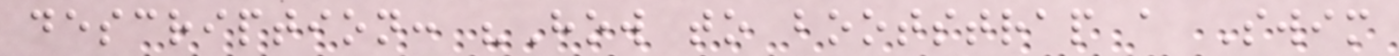description: "How to bootstrap a Swim
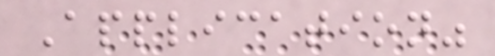Application"
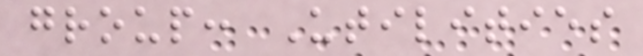group: Utilities
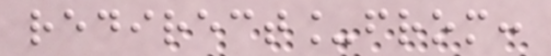redirect_from:
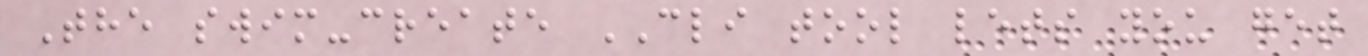The swim-create CLI tool lets you get
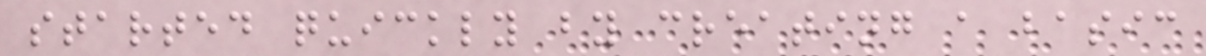started quickly by creating a basic
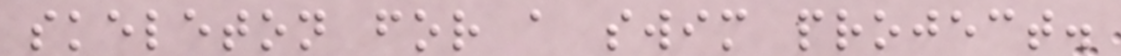skeleton for a swim project.
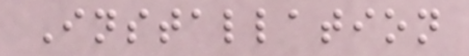Installation
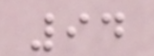94
